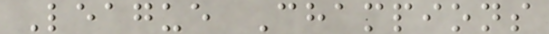League Champions
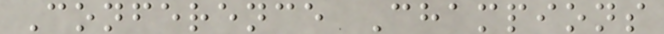Conference Champions
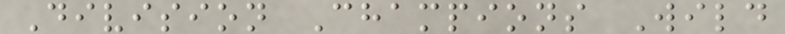Division Champions Wild
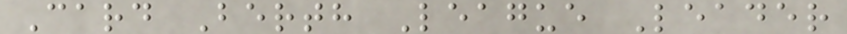Card Berth League Leader
